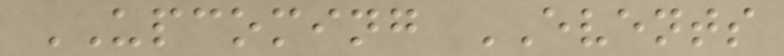UPCOMING EVENTS
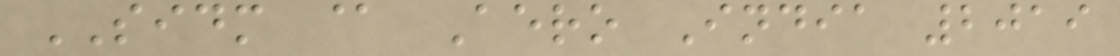SIDM @ Aero India 2019
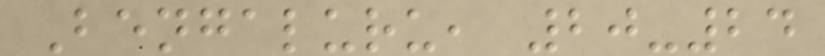Bengaluru, 20-24
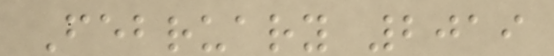February 2019
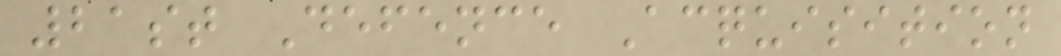21st Defence Acquisition
